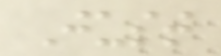Just
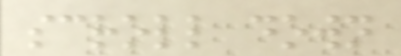scroll down
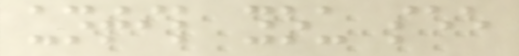until you see
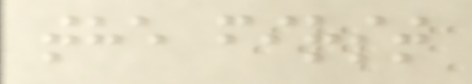the first
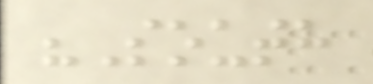"South
